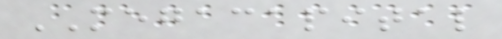MEGACAPITAL
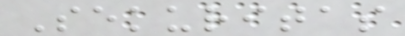Sekuritas
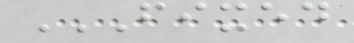FIXED
